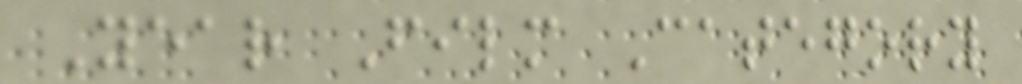Year Film Category
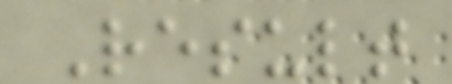Result
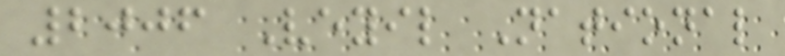2006 Veyil National
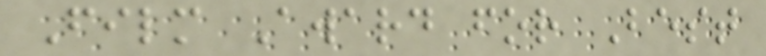Film Award for Best
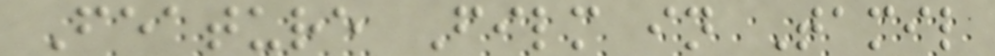Feature Film in Tamil
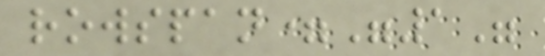rowspan="1"
